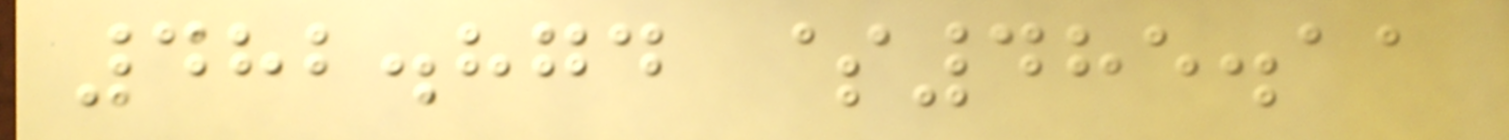482.874 $485.11
